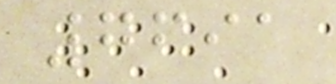7691
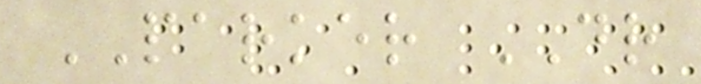PARKER DR
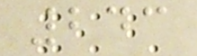243
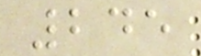245
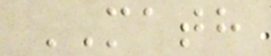MATH
